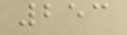253
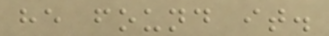he found it.
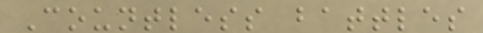Countless battles
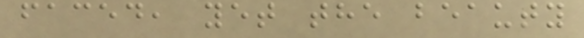faced, yet the beauty
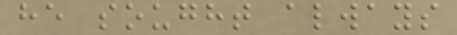he sought always
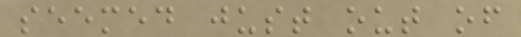seemed just out of
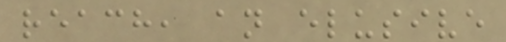reach, an elusive
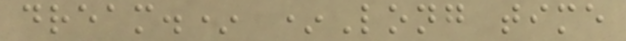dream.* *Long time
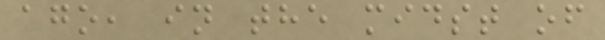ago, in the midst of
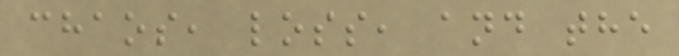chaos, loss, and the
